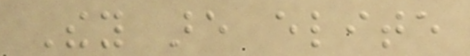They are elite
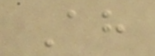Ah
